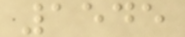1545
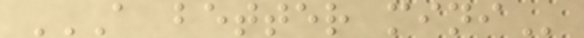A BETTER MINI
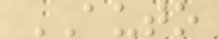AUTO
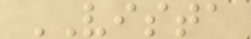VISTA
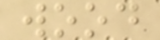wood
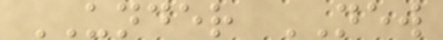UNDER NEW
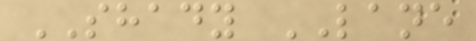SHADY LANE
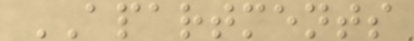APARTMENTS
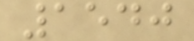1540
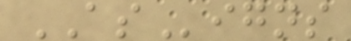ASigns
